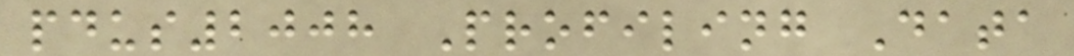pdus2008 Profiling Data
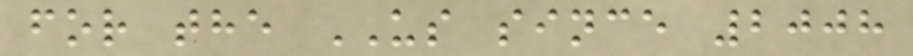for the US since 2008
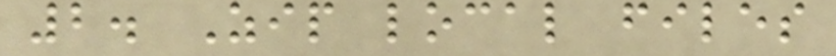2. Zip local files
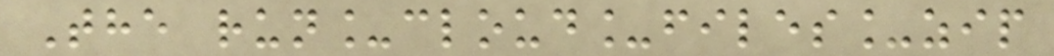The run_cloud_files_zip
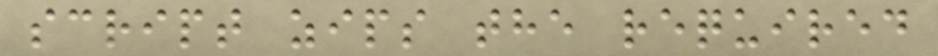script zips the required
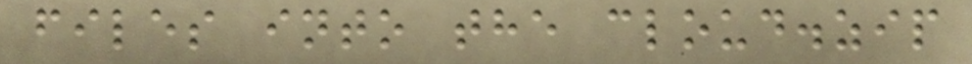files into the cloud.zip
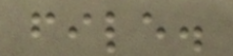file.
